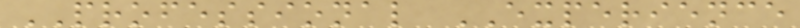PROFESSIONAL EXPERIENCE
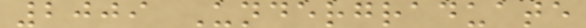2009 Undergraduate
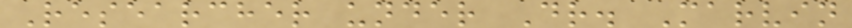Researcher under Dr. Marvin
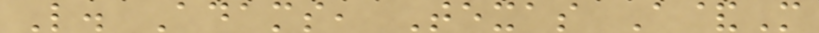L. Adams, Texas A&M
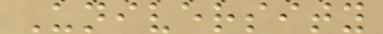University
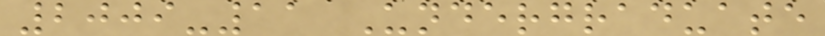2009-11 Undergraduate
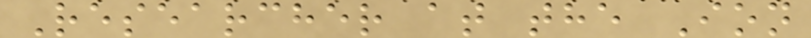Researcher at the Ion
